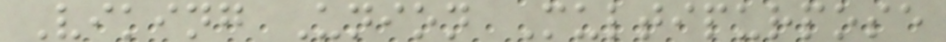Viking Union Multipurpose
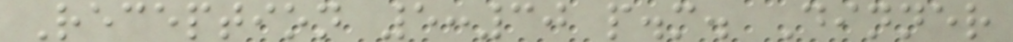Reception 5:30 p.m. Dinner
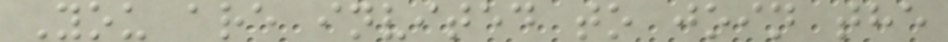You are invited to join the
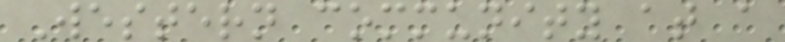Western community at a
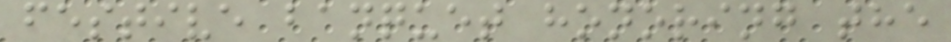festive banquet honoring the
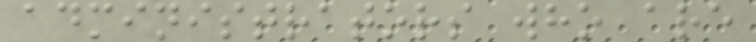administrators who are
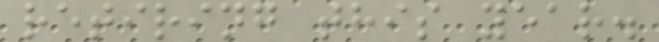retiring this year.
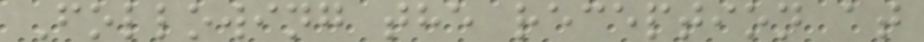Following the reception at
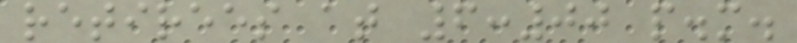retirees at 6:00 p.m.
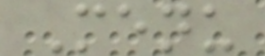Menu
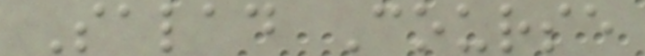Salad Course
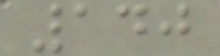140
